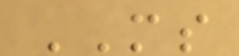MS
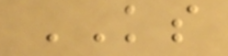KS
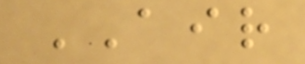AIR
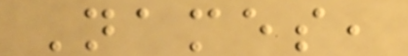Names,
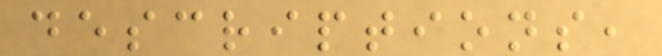descriptions,
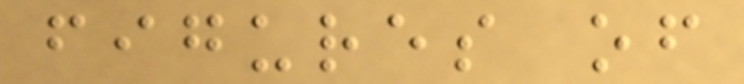figures of
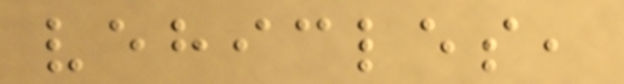vehicles,
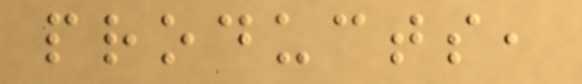products,
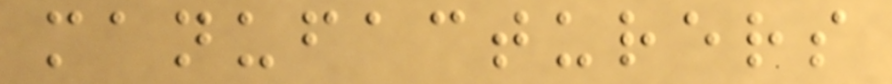manufacturers
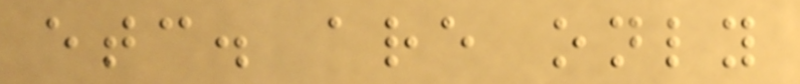etc. are only
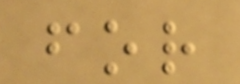for
